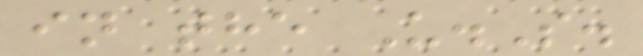in the U.S.
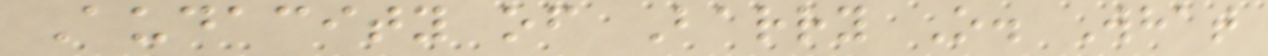Audacity of Barry O. What
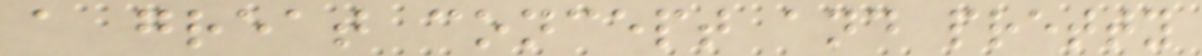a great concept and pretty
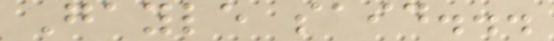Gayle said...
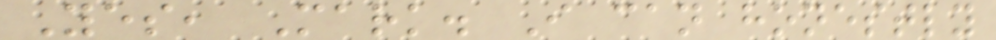Yes, Mark. I can honestly
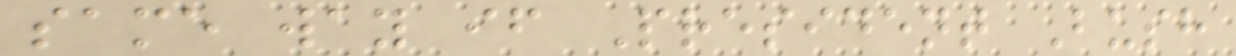same way if President Bush
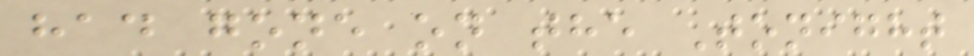had gone on the Tonight
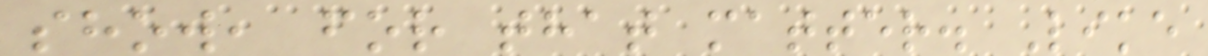show, for that matter. Like
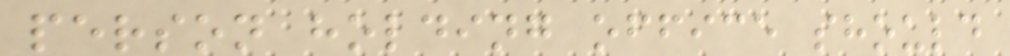person holding office should
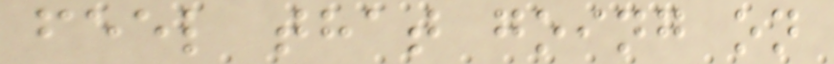feel that going on
